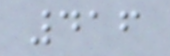416
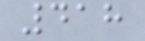418
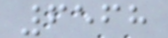6568
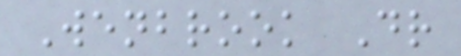Wenbrook Dr
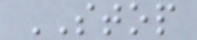STOP
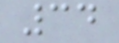34
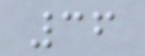36
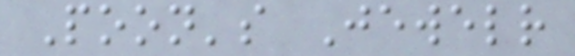Poon's Jewelr
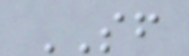SF
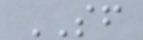SF
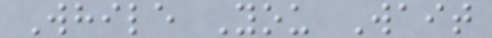While You Wait
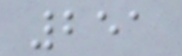251
